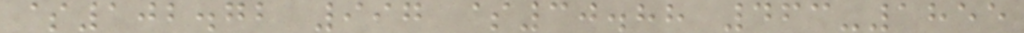$102.72 997 $30.88 463-1855
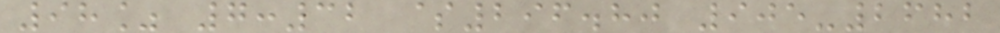98% 7:32 $296.80 905-2682
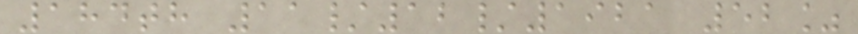184th 11/12/1921 52%
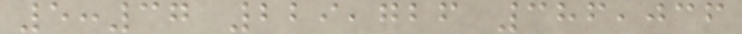5:37 229,726 386,036
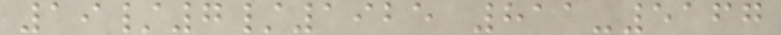19/7/1925 811-5167
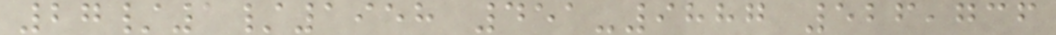27/1/1958 451-9887 526,736
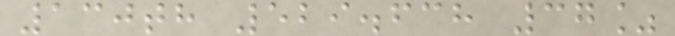130th 529.638 37%
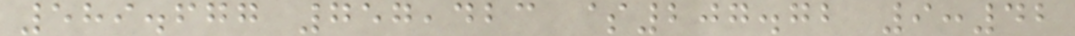589.677 757,423 $207.72 9:42
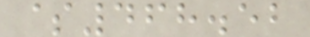$468.52
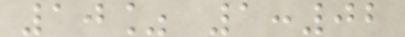10% 1:02
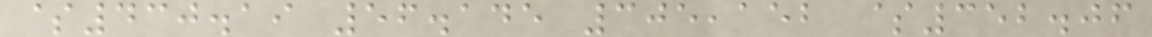$430.19 56.145 305,152 $352.06
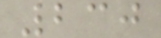230
